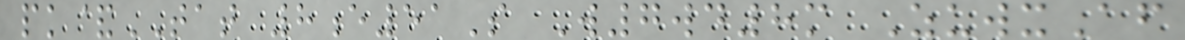pk&TAT 8e51S W7wd8m ZuwxAf
